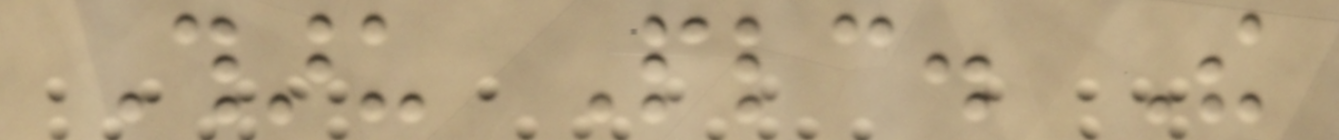Tharu Plc. The
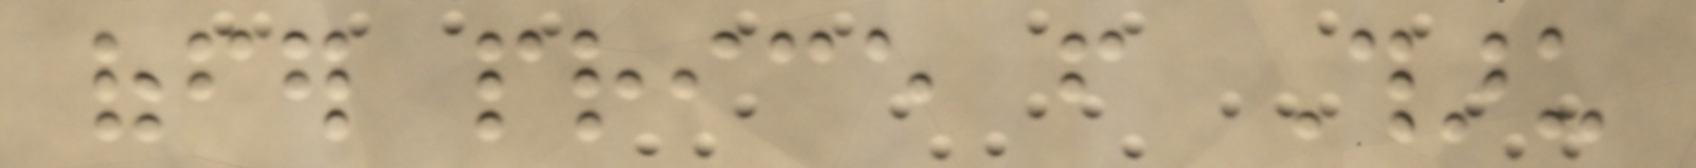offer price from Tharu
